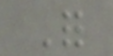For
